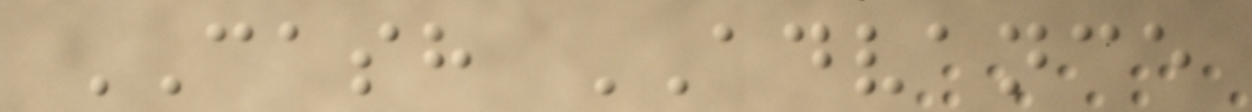CASH ADVANCE
